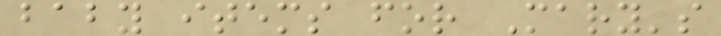baby items for Mary's
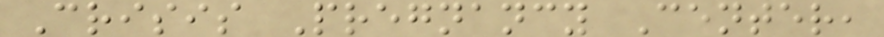Crisis Pregnancy Center,
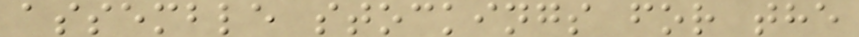assemble stockings for the
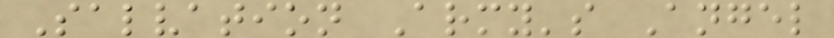Salvation Army's Angel
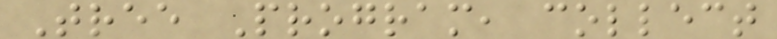Tree Program, collect
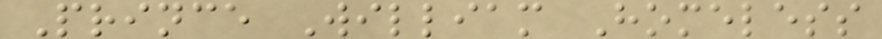Prince William Homeless
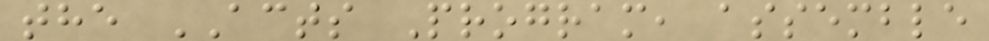the ACTS Program, assemble
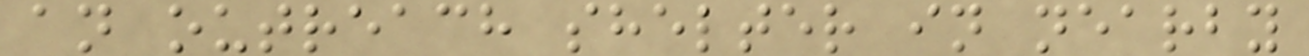an outreach shelter in nearby
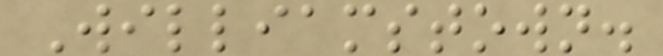Williamstown.
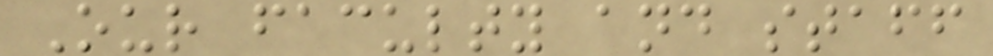Our faculty and staff
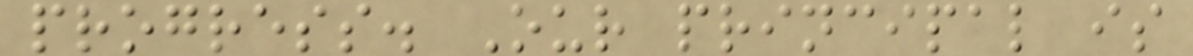progress. Our principal is
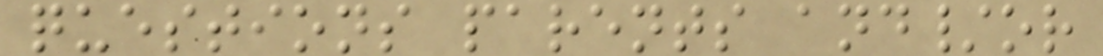questions parents and/or
